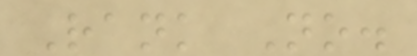Rank No.
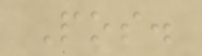Pos.
